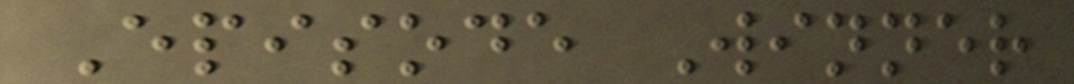Episode Winner
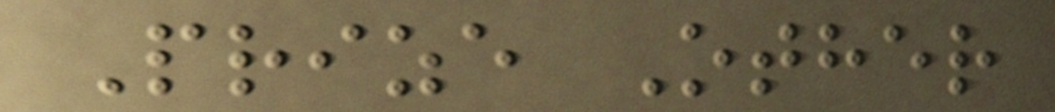Prize Other
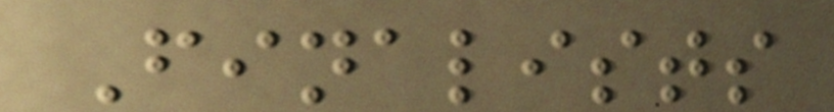Finalists
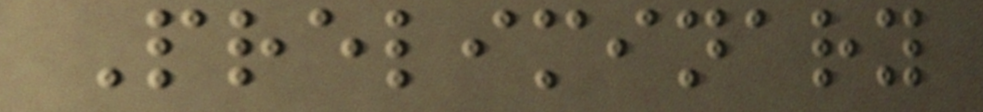Preliminary
